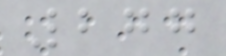277
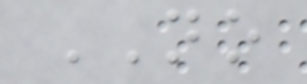NO
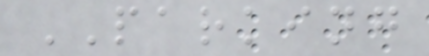PARKING
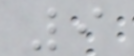9
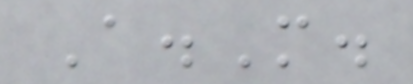A.M.
